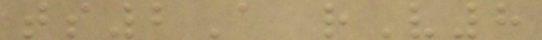ts2A rV8
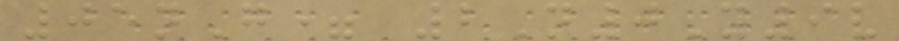05nG= 2N0Y9v
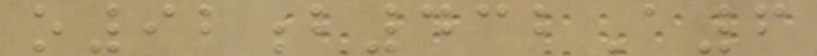o92b432A6
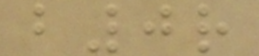b0r
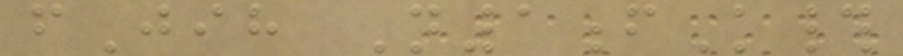fJih N1fK#
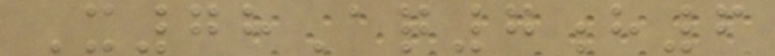X78Aq7h6
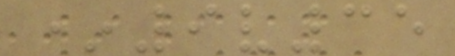*9v35
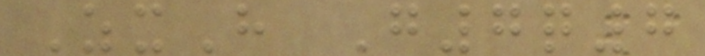ZxH G7q7
